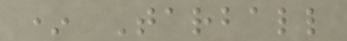* Tarball
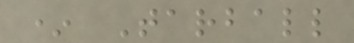* Tarball
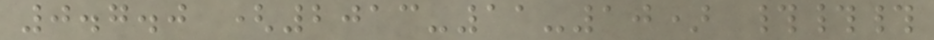0.7.0 (2013-11-10) ###
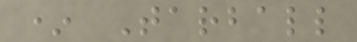* Tarball
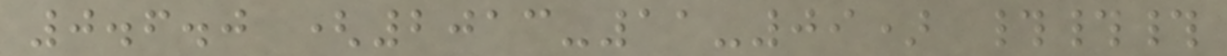0.6.0 (2013-11-09) ###
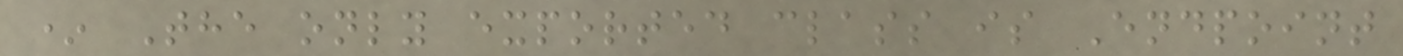* The only exported class is Endpoint
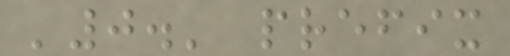'0.' prefix
